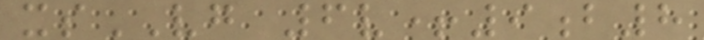xsVG 6v+9b8
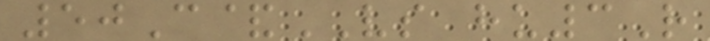50C&VS hu3R
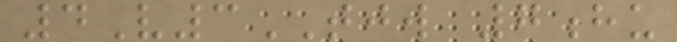4V3TJW 7hu
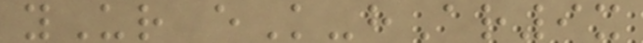yUr eK-hAr9x
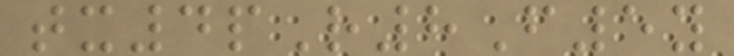tx4pR8F5y
